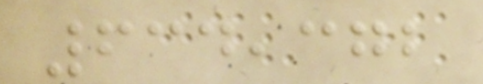634,372
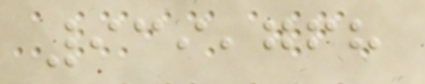939,768
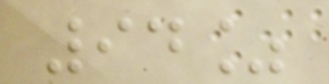94%
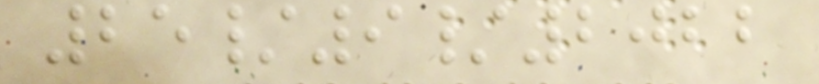25/9/2022
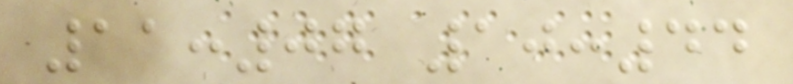11:07 10:44
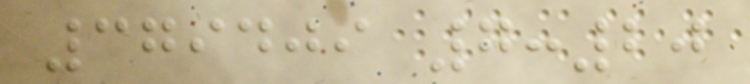379409 7:20
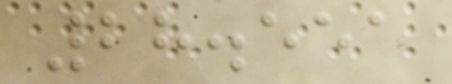28.551
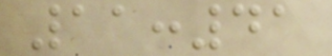11:41
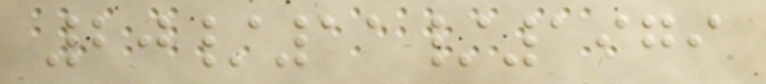20/11/1979
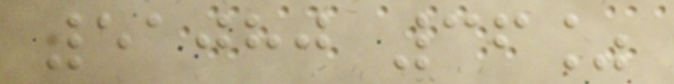51080 36%
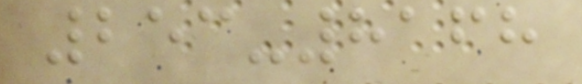253-8168
